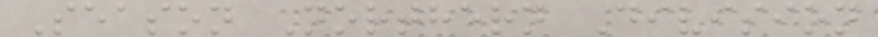Season Northern Division
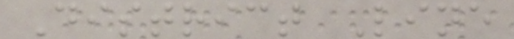District Line
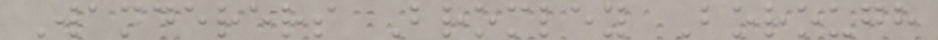Wanderers Bromley Borough
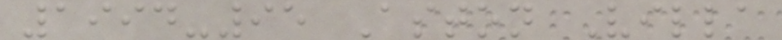1994-95 Aston Villa
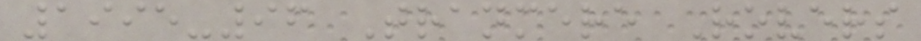1995-96 Tranmere Rovers
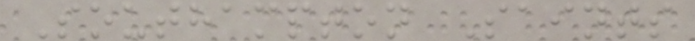Southampton Saints
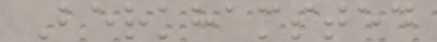Berkhamsted
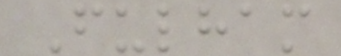Fulham
